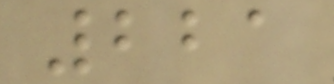221
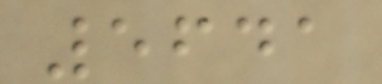5641
